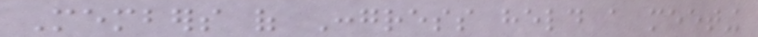Members of Congress held a meeting
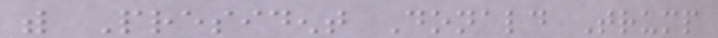with President Donald Trump
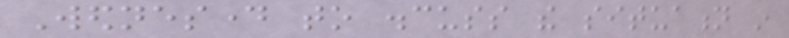Wednesday to discuss the situation in
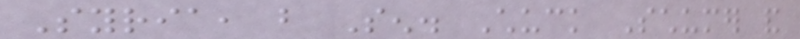Syria, but Sen. Chuck Schumer and
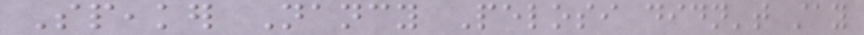Speaker Nancy Pelosi didn't stay
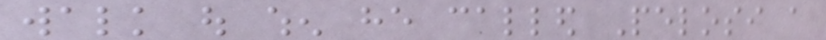walk out when he called Pelosi a
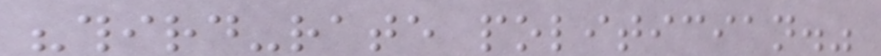"third-rate politician."
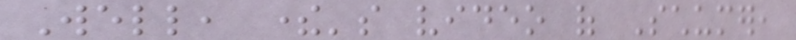Well, there's video of Schumer,
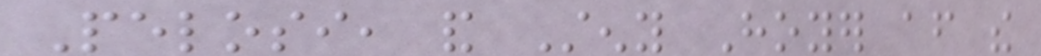Pelosi, and Steny Hoyer after the
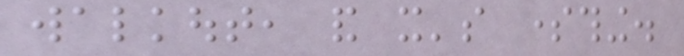walkout, and it's something.
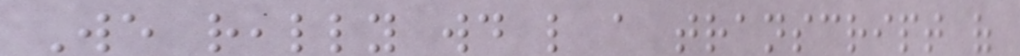We really would like a transcript of
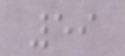59
